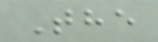The
